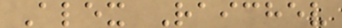Alex Raichev
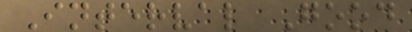Interval Good
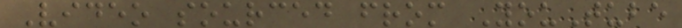Video sourced from YouTube
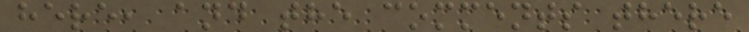here, and the comments there
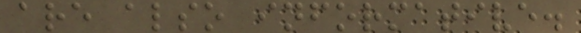are also informative.
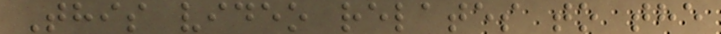This video relates to the
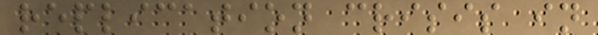replication crisis in
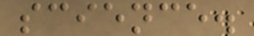science.
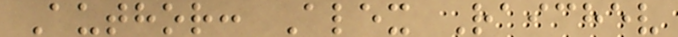Author: Alex Raichev
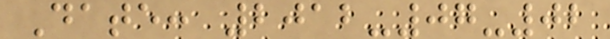Date: 2012-07-02
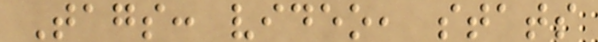Tags: video, stats
